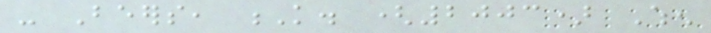- Beers, K. (2003) When
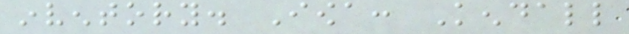inventory. Iowa: Kendall
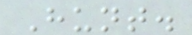Hunt.
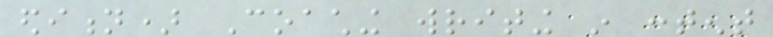edition) Coaching writing in content
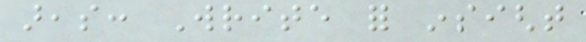areas: Write for insight
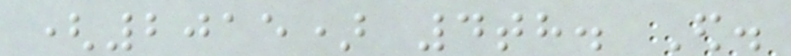(2015) 4th. Ed.
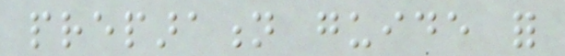preparation guide for
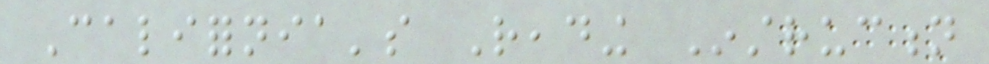California's Reading Instruction
